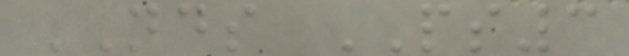NDS PS3
